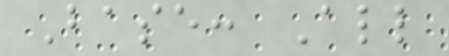Base: All
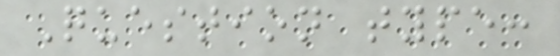Question type:
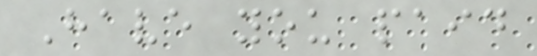Have you paid
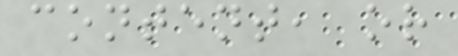content, or
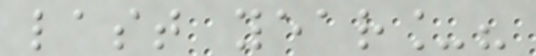last year_?
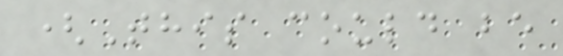(This could be
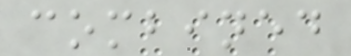combined
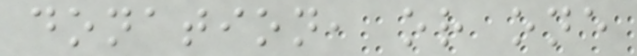donation, or one
